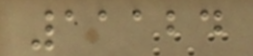11124
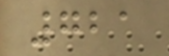721
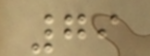79
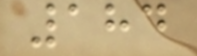184
